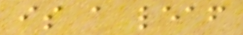is a leaf
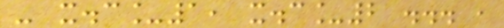- x.c_1, x.c_2 ... ,
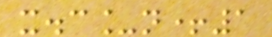x.c_n+1
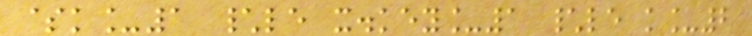$k_1 \le x.key_1 \le k_2
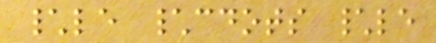\le \cdots \le
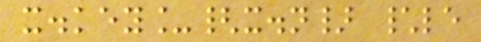x.key_{x.n} \le
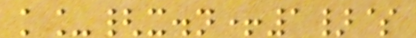k_{x.n+1}$
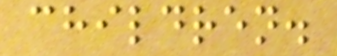children.
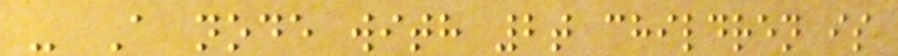- A node with 2t children is
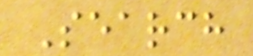Search
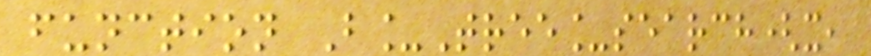function B_Tree_search(x,
